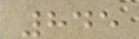845
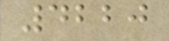4220
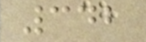342
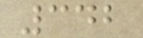342
